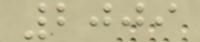2009
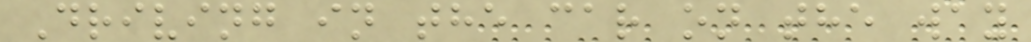Driving in the car on the way
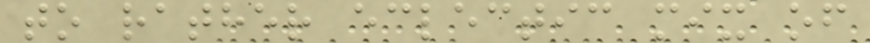to rather eclectic mix of
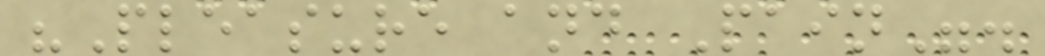"Pleasure and Pain".
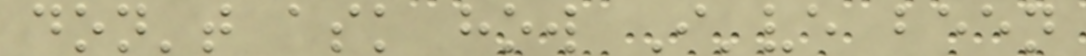don't ask how I've been
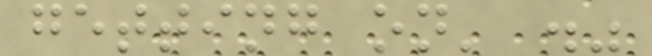getting on' ."
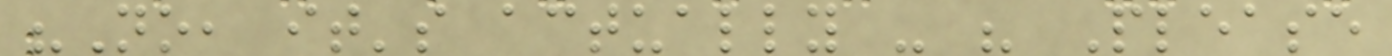"No, it's actually - " Please
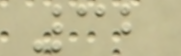32
